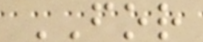FOR
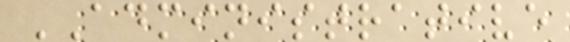ADMINISTRATIVE
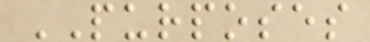PURPOSES
